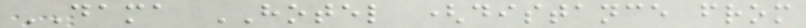DAMA HOTEL (distance from
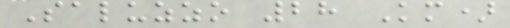Saluzzo 28 Km)
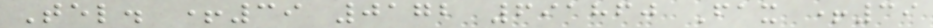Tel. +39 0172 691860 Fax +39
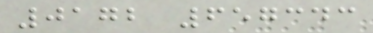0172 657343
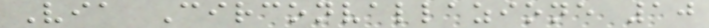Via Circonvallazione 10
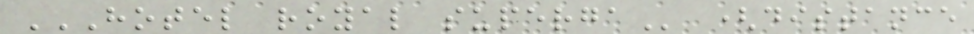HOTEL ROYAL SUPERGA (distance
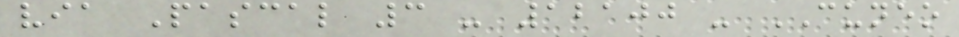via Pascal 3 - 12100 - CUNEO
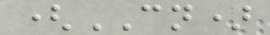(CN)
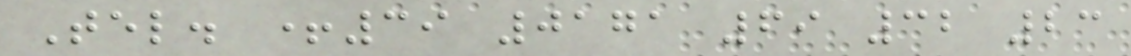Tel. +39 0171 69 32 23
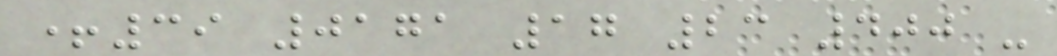+39 0171 17 23 400 -
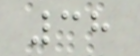38
